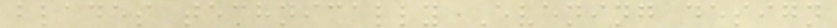blades technically Evening design
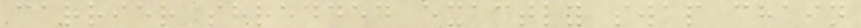carrier shredded exactly swap chain
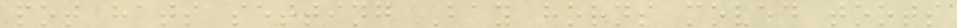pot hats setting Bay horns moved toots
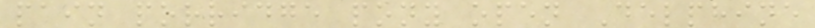pain porridge pony open Delphine
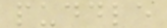puddle
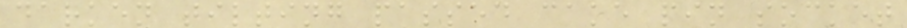darken tilting passed cake pin socket
